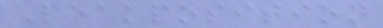Peakposition
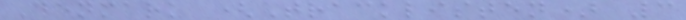Denmark (Tracklisten) 3
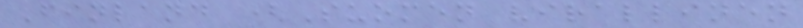Finland (Suomen virallinen
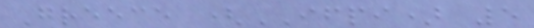Greece (IFPI) 5
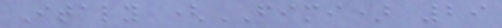Italy (FIMI) 29
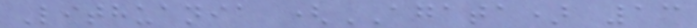Lithuania (AGATA) 13
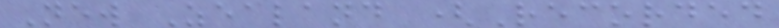New Zealand (Recorded
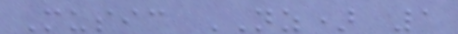Music NZ) 1
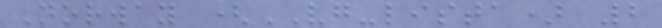Norway (VG-lista) 2
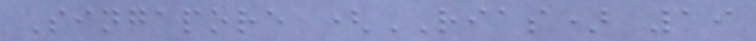Singapore (RIAS) 19
